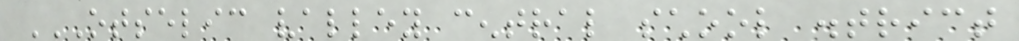OTSELIC VALLEY CENTRAL SCHOOL DISTRICT
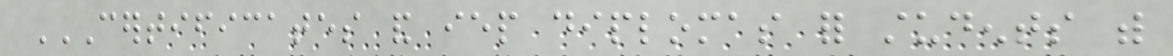CERTIFICATES AND IEP DIPLOMAS FOR STUDENTS WITH
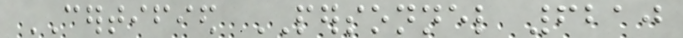CERTIFIED PERSONNEL 6210
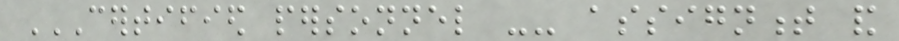CERTIFIED PERSONNEL -- ASSIGNMENT AND
